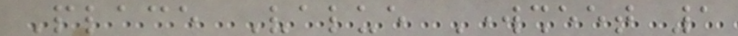Place Value Worksheet 1
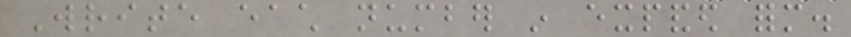Write each number in expanded form.
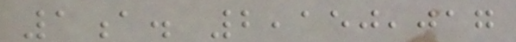1a. 2,150,017
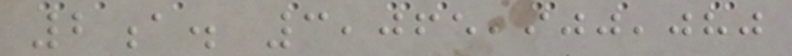2a. 3,065,900,080
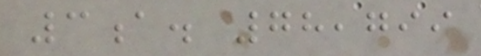3a. 78,799
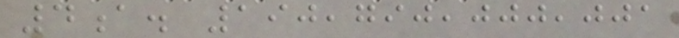4a. 190,790,000,001
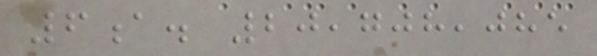6a. 20,708,085
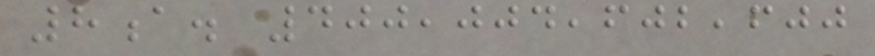8a. 400,004,602,600
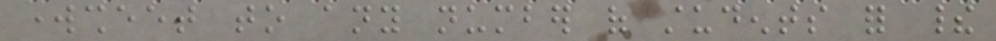worksheet to any number of students for their
